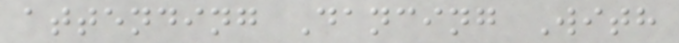attending Dancing With
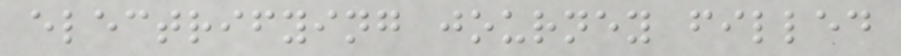electrifying journey filled
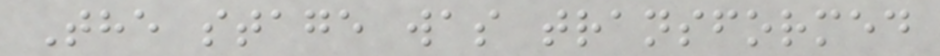The stage was transformed
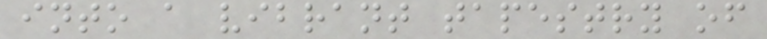into a vibrant tapestry of
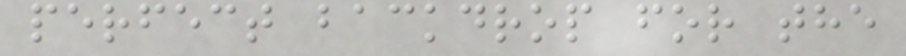perfect backdrop for the
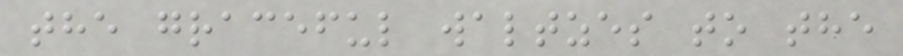the graceful waltzes to the
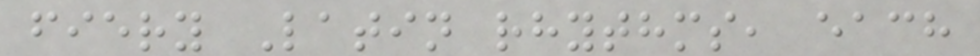fiery Latin rhythms, each
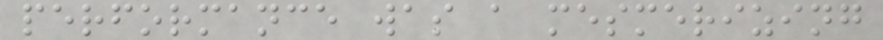performance was a mesmerizing
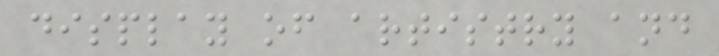display of artistry and
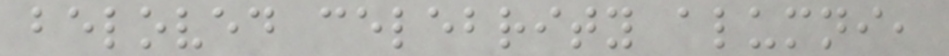beloved celebrity alumni,
